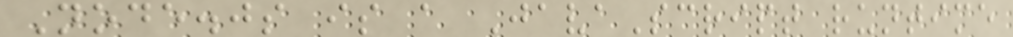Node.js is a JavaScript runtime
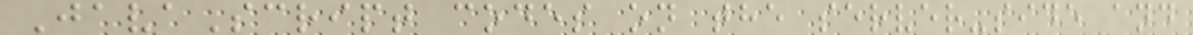JavaScript codes on the server-side and
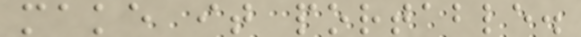make it portable.
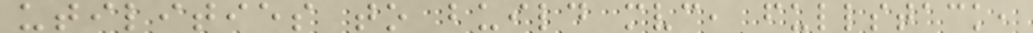utilities to build mvc, fullstack,
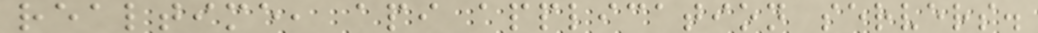realtime, api application servers.
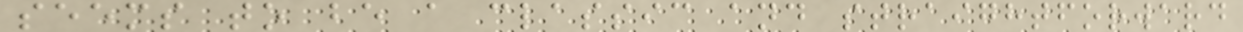seems to be a classic and straightforward
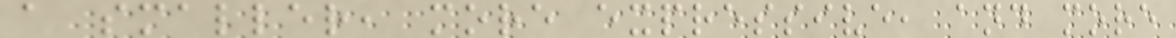a smaller, more expressive, and more
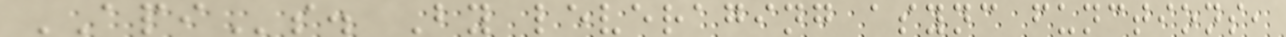APIs. By leveraging async functions,
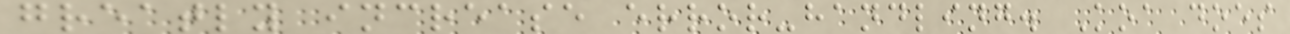greatly increase error-handling. Koa does
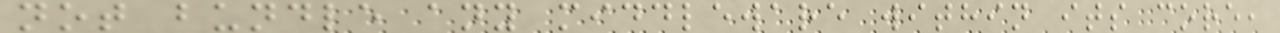not bundle any middleware within its core,
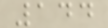144
